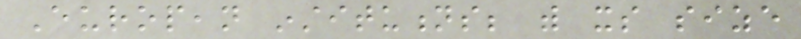European institutions; with its size
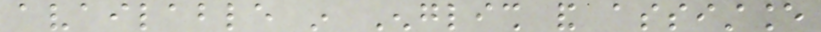available in English and assistance
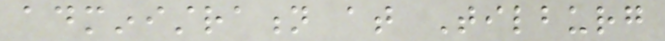administration at Tilburg
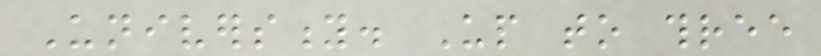University. Up to three
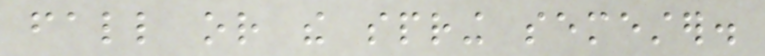fall or the spring semester.
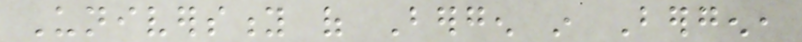University of Bergen in Bergen,
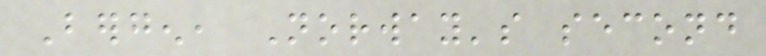Bergen, Norway's second
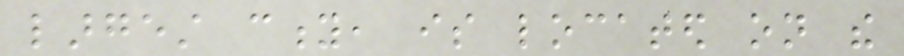largest city, is located on the
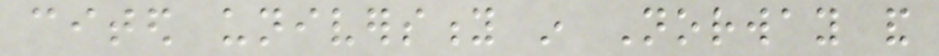cited university in Norway and
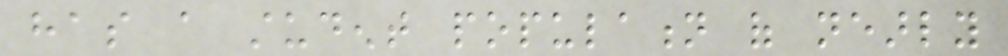has a student population of nearly
